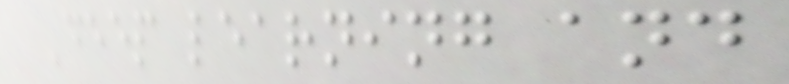Deep learning and
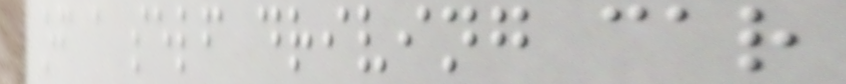of a self driving car
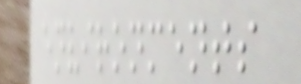environments
